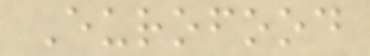Eurofood
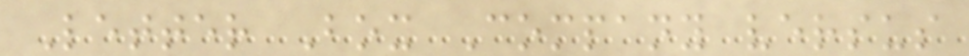Letter Box Company versus
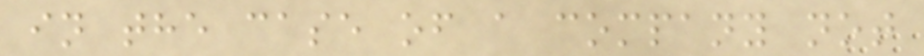in the case of a company not
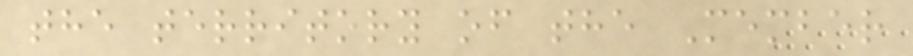the territory of the Member
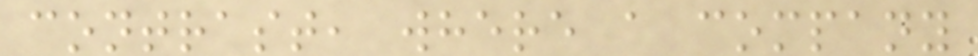contrast, where a company
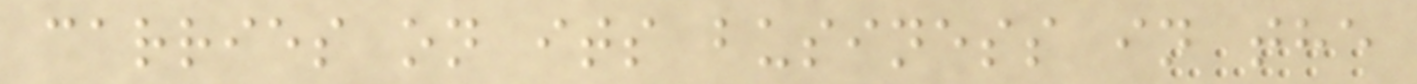carries on its business in the
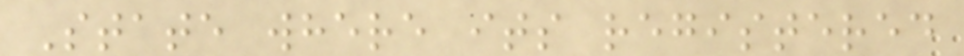State where its registered
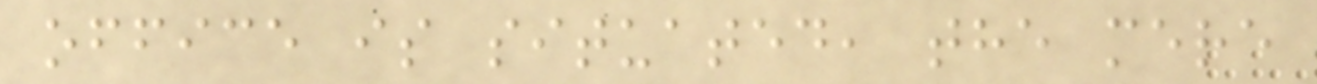office is situated, the mere
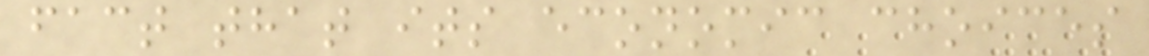fact that its economic choices
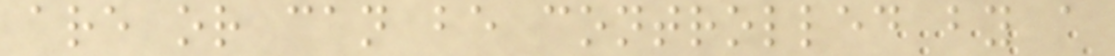are or can be controlled by a
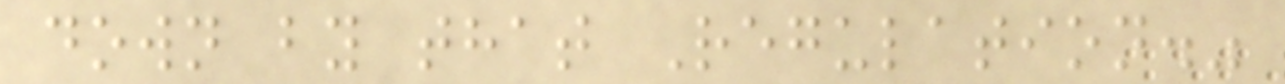down by that Regulation."
